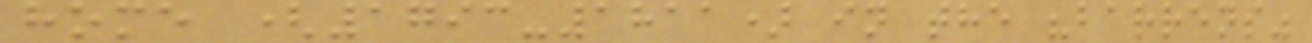home (1793-1811) in the "barrens"
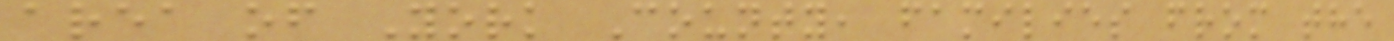area of York County, families from the
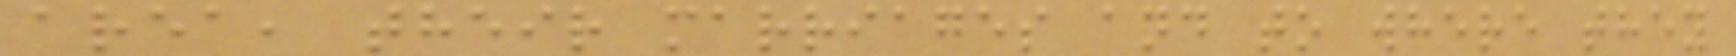area, their marriages and to where they
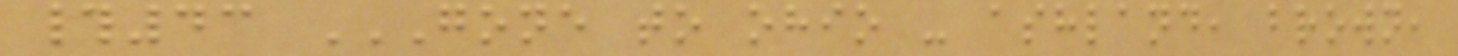#43 GONE TO OHIO - ASHLAND, BROWN,
